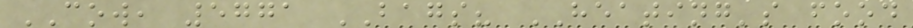COW, 5771 BAGS? HEATING's food
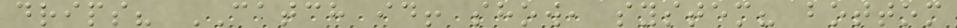drips? CATCH id! show, system? bottom
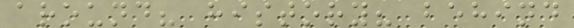around? history? behind
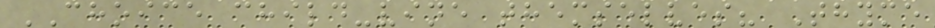CHOICE child-vine themselves? Thyme
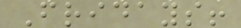Fridays!
